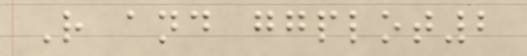R and ggplot2
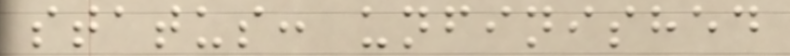status: unfinished
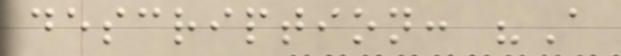description: "A
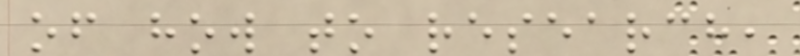of how to research,
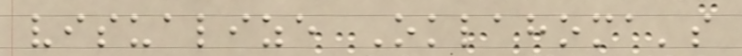visualize Oklahoma's
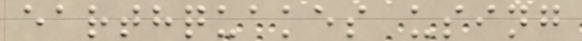earthquakes using
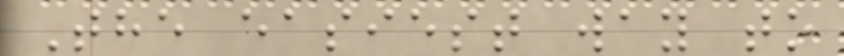The easiest way to
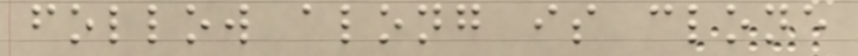follow along is clone
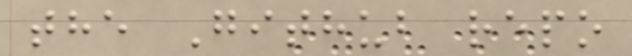the Github repo
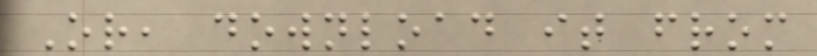Or, download it from
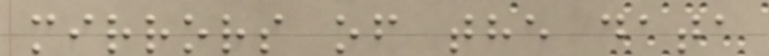mirrors of the data
